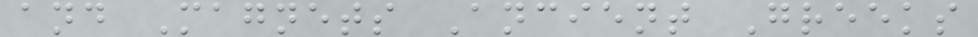and Magnets Ancient Greeks
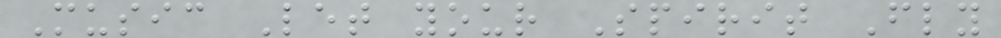Music Let your Spirit Fly
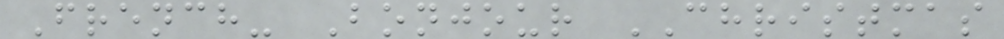French- Bonjour CHRISTMAS
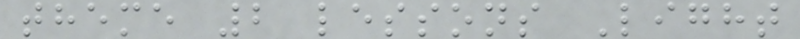theme 2 lessons Light
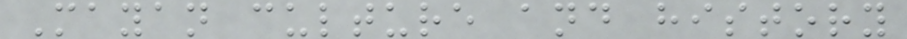Mayan culture and history
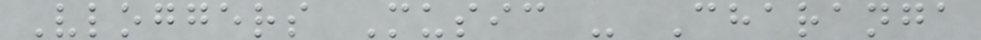Vloggers Music - Charanga
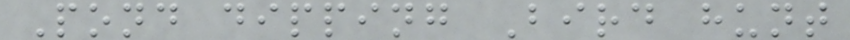Pond dipping Bird hunt
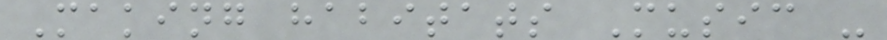Making habitats Music -
